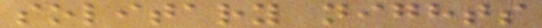solitary nights
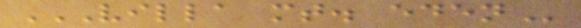VILLA MT. EDEN
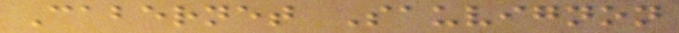Cabernet Sauvignon
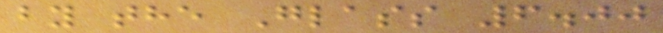by the Glass 6.00
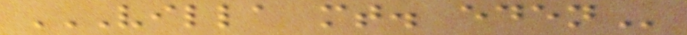VILLA MT. EDEN
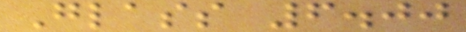Glass 6.00
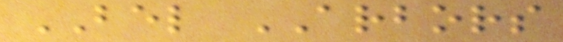BEL ARBORS
